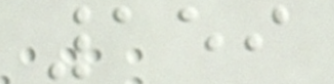159
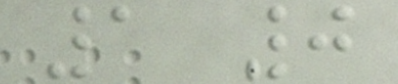1 0
